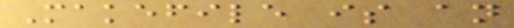Makefile is an
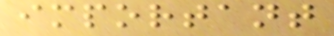important
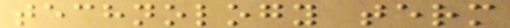technology term
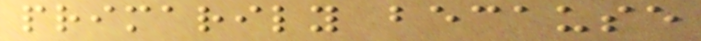primarily because
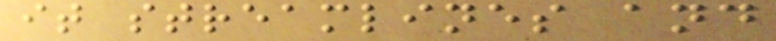it streamlines and
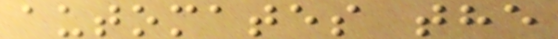automates the
